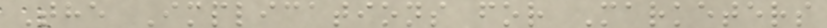The Implications for Marketers
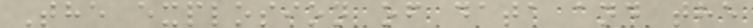The explosion of data and the
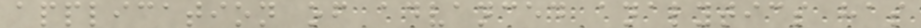application of advanced analytics has
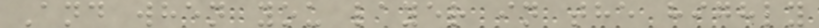And when you layer in the highly
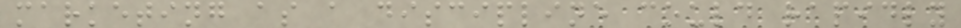marketing as a discipline could rapidly
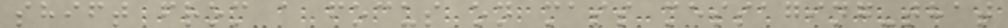shift from a focus on mass messaging-that
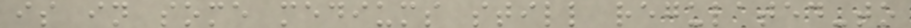is in some mediums still regulated-to
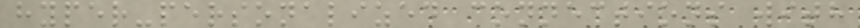hyper-personalized connections with
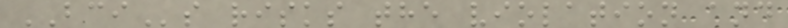BCIs risks the violation and
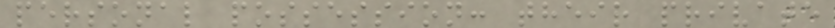personal possession: their private
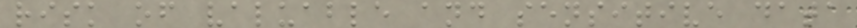risk of valuable and sensitive data
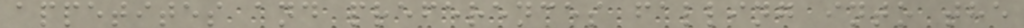appetites and preferences falling into the
